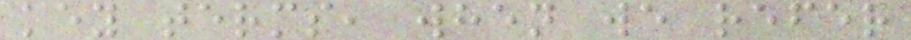key terms, when we refer
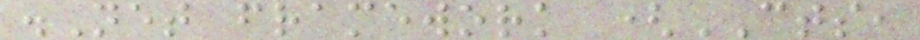.Net framework (CTS,
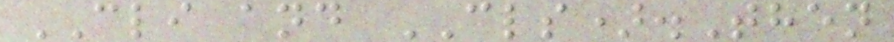CLI and CLS).Then
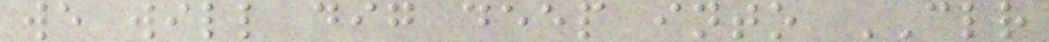we will dig deep into CLR
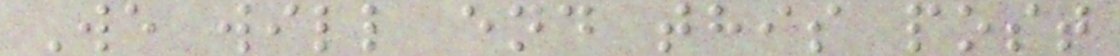We will end this post
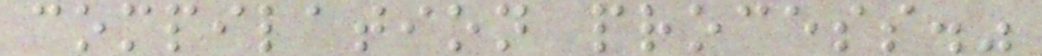compilation process."
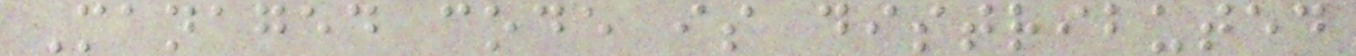Managed code is distributed
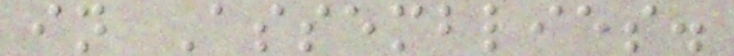in Assemblies.
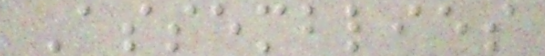Assemblies
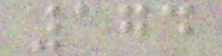174
